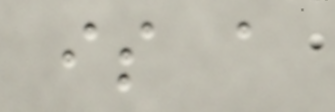is a
